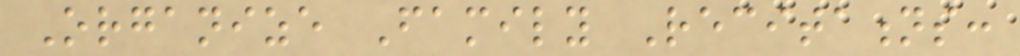Organize Family Recitations:
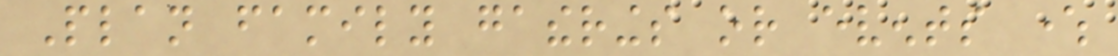Plan family gatherings or events where
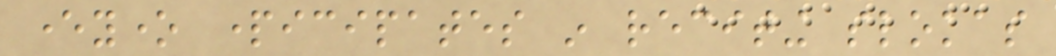everyone participates in reciting slokas
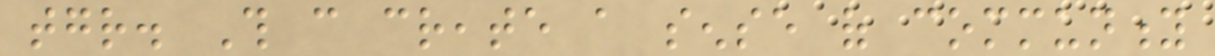together. This can create a sense of community
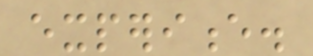experience.
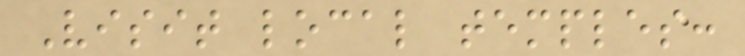Visit local temples:
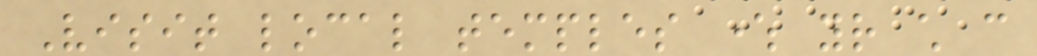Visit local temples where your child can
